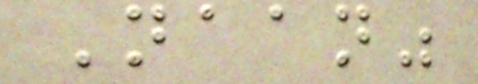Naan"
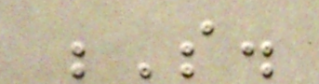S.
